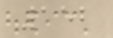152
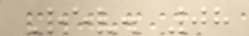Rev. 08
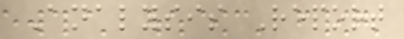Analysis Report
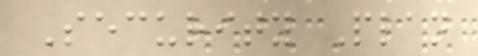Security Plan
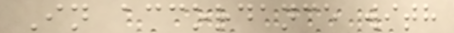In accordance with
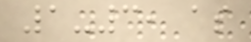1-3, as
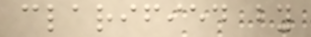clarified by
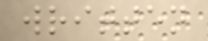written
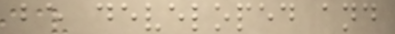be developed and
